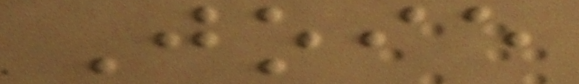Joie
